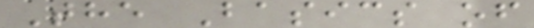The Basics of
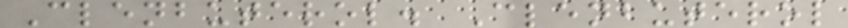Clenbuterol. Clenbuterol
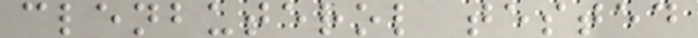clenbuterol tested
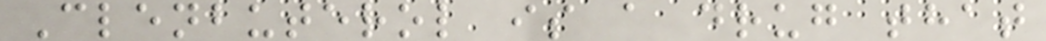Clenbuterol is a drug that
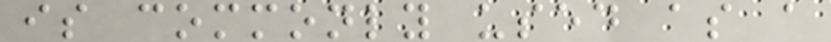is commonly used as a
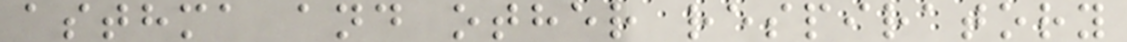asthma and other respiratory
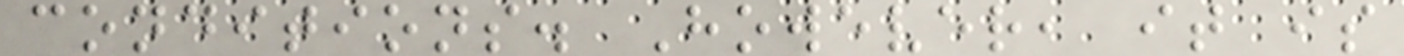conditions. However, it is
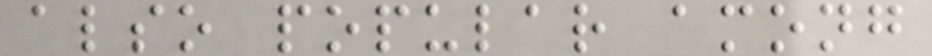also popular among
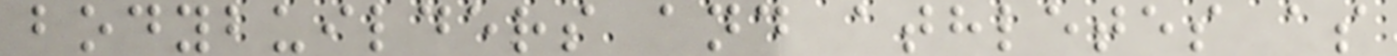bodybuilders and athletes as
